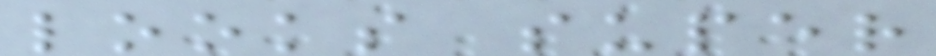looks super
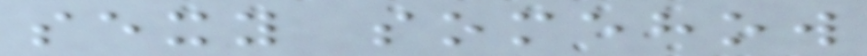sexy somehow
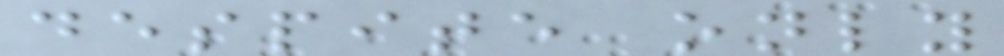despite only
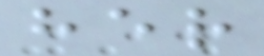her
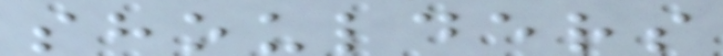shoulders
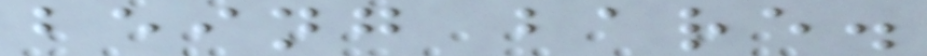being bare.
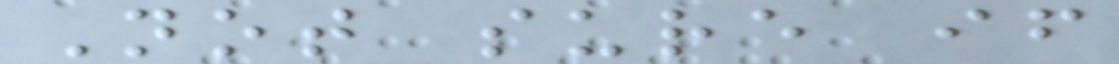Not sure if
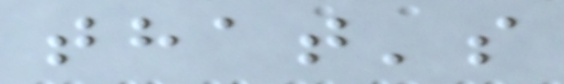that's
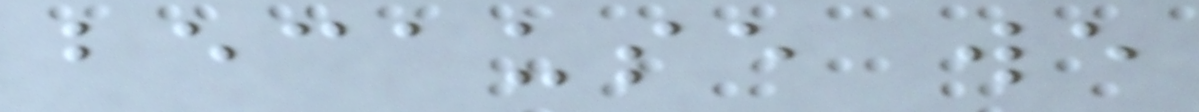because we
